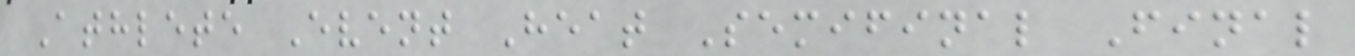Athlete Event Heat Semifinal Final
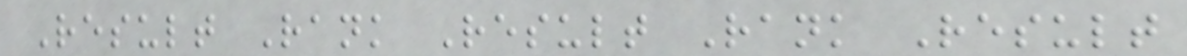Result Rank Result Rank Result
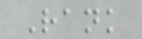Rank
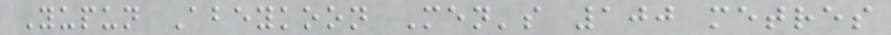Yupun Abeykoon Men's 100 metres
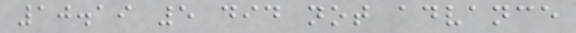10.19 5 did not advance
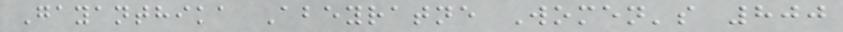Gayanthika Abeyratne Women's 800
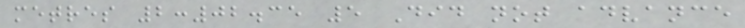metres 2:02.35 5 Did not advance
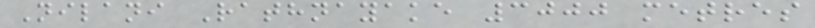Nilani Rathnayake 3000 metres
